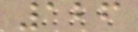126
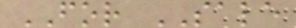FOR SALE
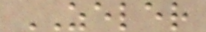ZELER
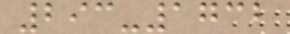293-1732
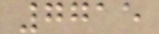7715
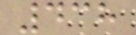438
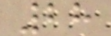28
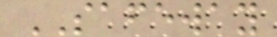SAFEWAY
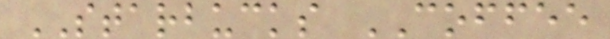STARBUCKS COFFEE
